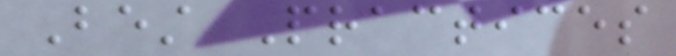Best Practices
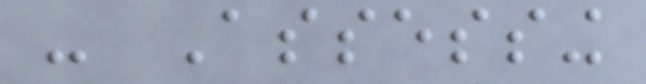- Assessing
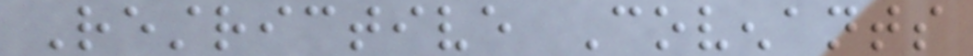Restrictive Covenants
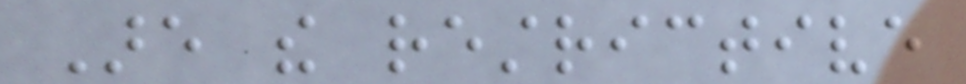Are the restrictive
